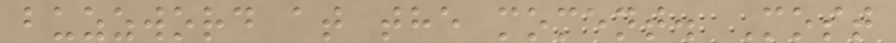buzzword at the moment. Most
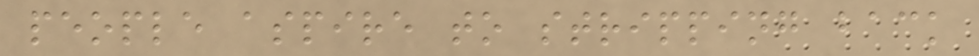people aspire to stripping back
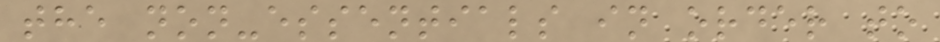the non-essentials in order to
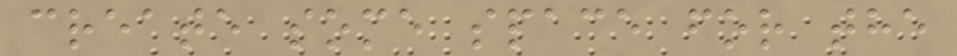create some space for the
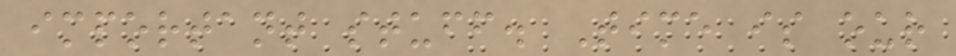important stuff. Time is our
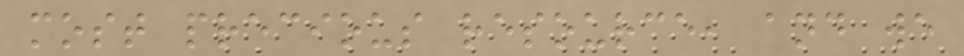most precious resource, and we
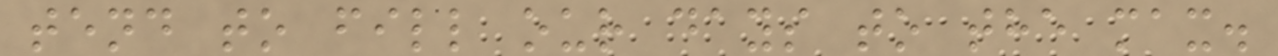tend to fill our days to the max.
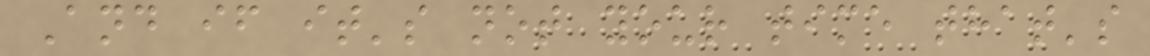And if it's not your time that's
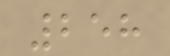258
